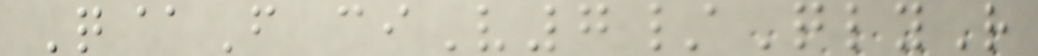Q@F ciV7/QlyR
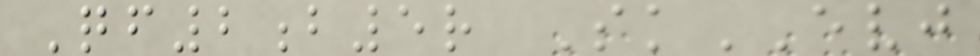Qf2b5r SkEVJ
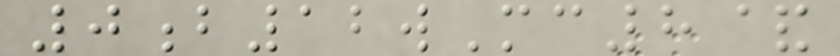0b12wMc8&
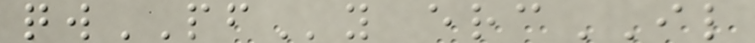qwPFy ercIL
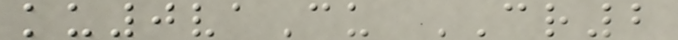ku0vaCu CR2
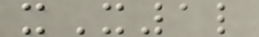xX1l
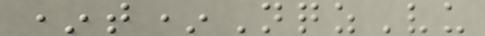*t*NqzVu
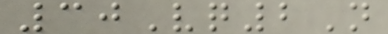30Vq2N
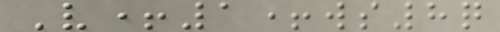V+1+ws8q
